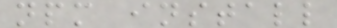npm install
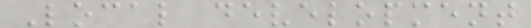Local development
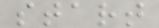start
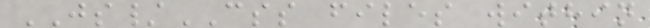JS/CSS files within
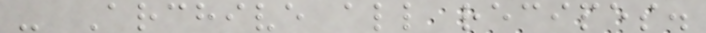- Archive all recipes.
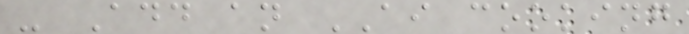- Add an AI cooking
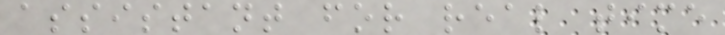assistant for real time
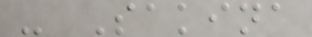- Sakina
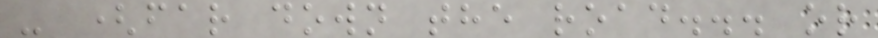- (far down the road... or
